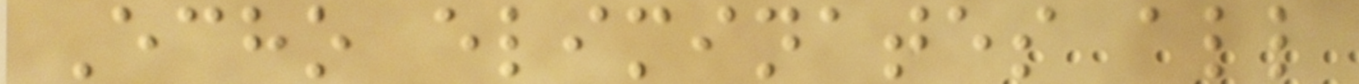Echo eliminates all
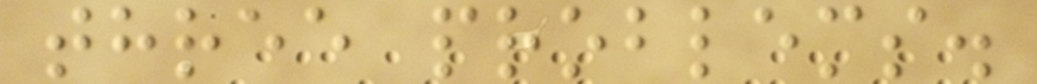three problems.
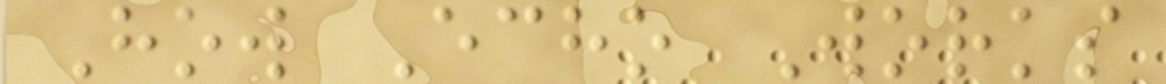How Echo Works
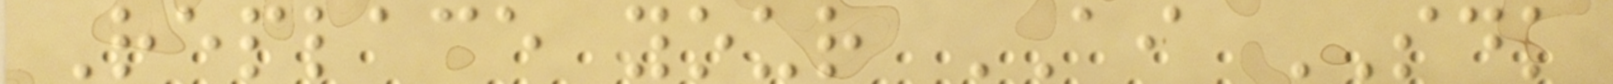Replace your AI SDK
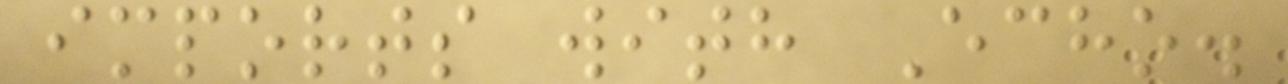imports with Echo.
